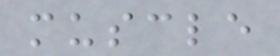muscle
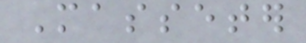Masseter
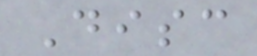Disc
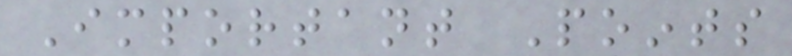Important Points
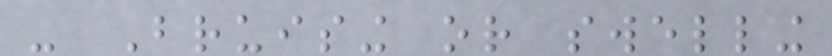- Bruising or swelling
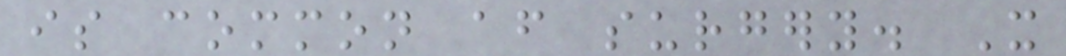is common after surgery. It
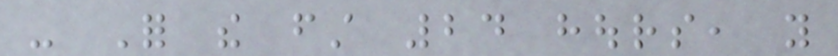- For the first 24 hours, you
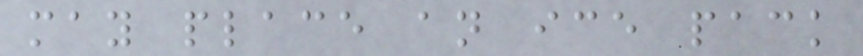may place an ice pack
